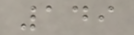149
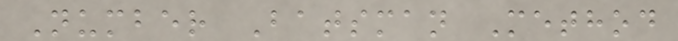Number Batsman Method
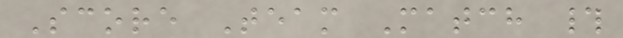Score Team Match #
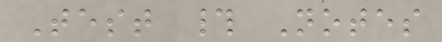Test # Notes
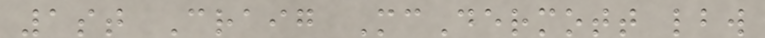1st Craig McDermott lbw
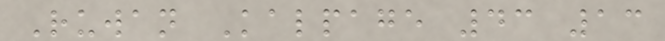Ruwan Kalpage 43 13
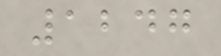1247
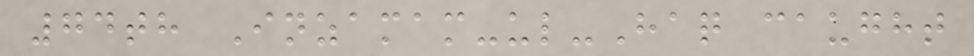74th Inzamam-ul-Haq caught
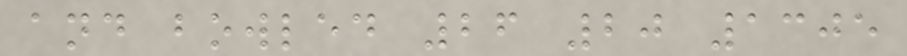and bowled 26 20 1305
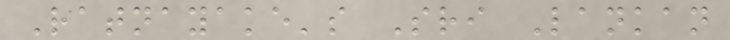Ratnayake's Sri Lankan
